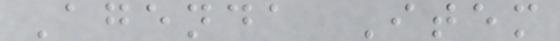Agenda Item
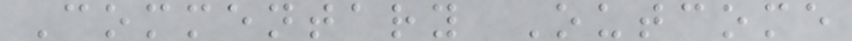Commentary Outcome
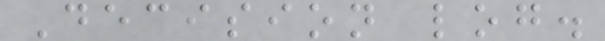Decision log.
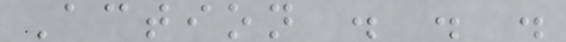Action . . .
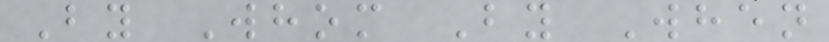By Whom By When
